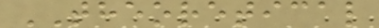THEORETICAL
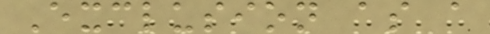Exclusion as a
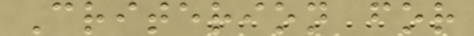Criterion for
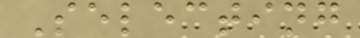Selecting
